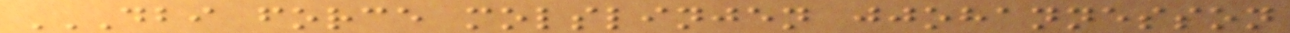DBI FORCE MOLSLINJEN JJOHANNESSON
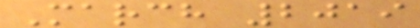March 2019
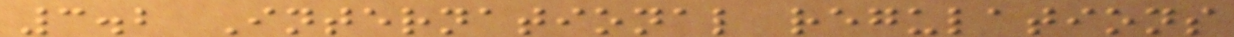3.2 International regulations
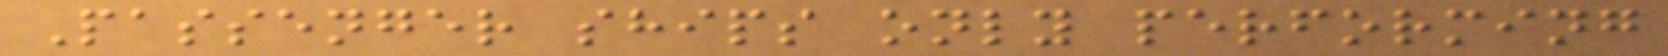Passenger ships only performing
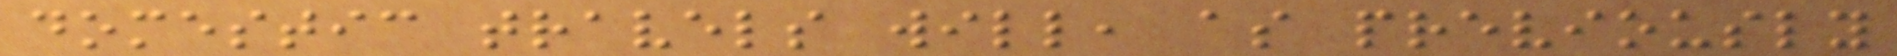domestic travels will, as previously
